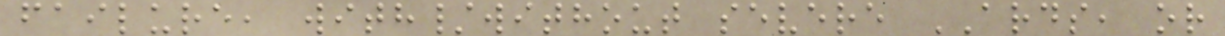failure, with/without severe ARDS, or
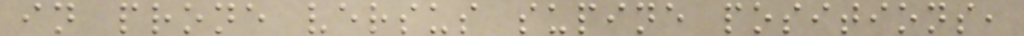in prone versus supine positions,
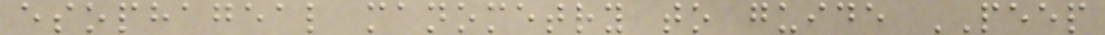esophageal manometry to guide PEEP
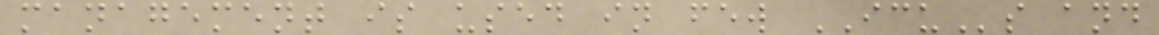management is used in few ICUs and
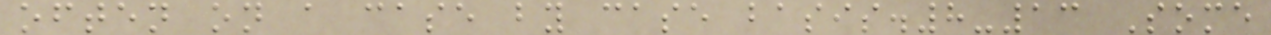often on a case by case basis.8-13 Some
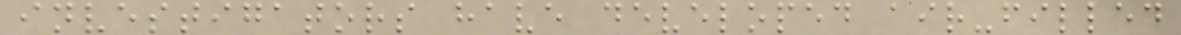investigators have developed air-filled
